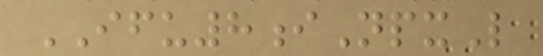IFU8iNpxL
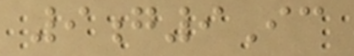9g9Ic
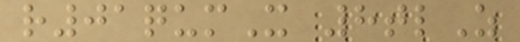r01qumX 8tlZ
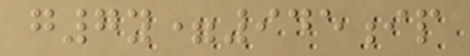g7y=945ip
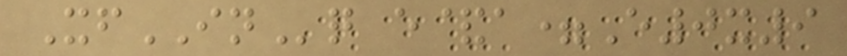XfINq e&a=E0x9
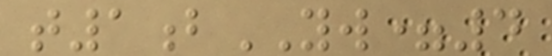t1bYW=4
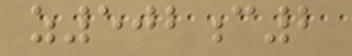z502c2
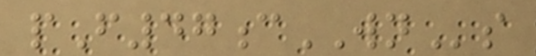pF47cWNs
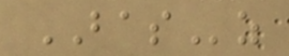BASz
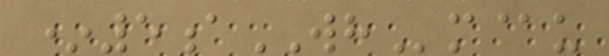*5aWHm@u
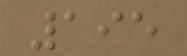195
